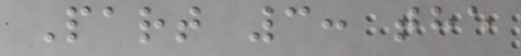Part 3: the
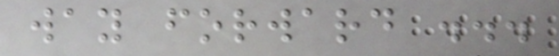way forward ...
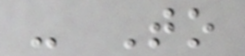- To
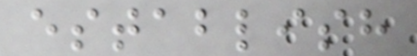establish
